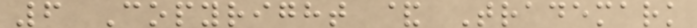6 Copyright & Trademark
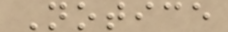Notice
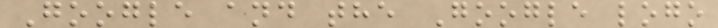Google and the Google logo
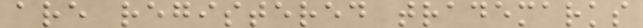are registered trademarks
